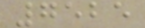7525
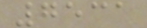7531
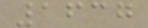1637
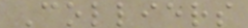Colliers
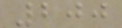200
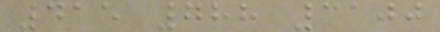415 788 3100
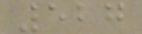527
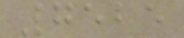7525
